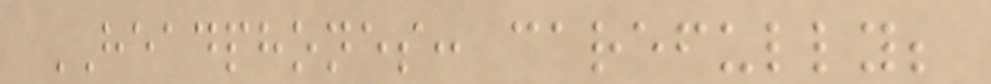HEADPHONES: carefully;
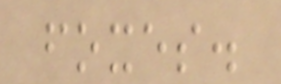foxes.
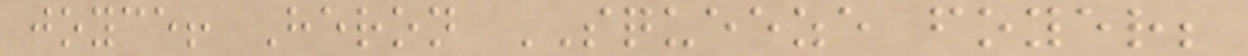joyce! Heron SQUEEZE foyer;
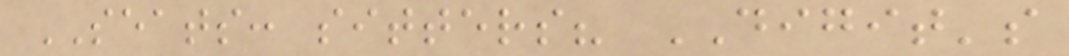SEATS: sitters? DIGIT's
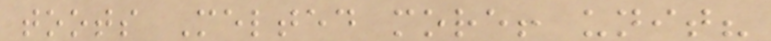toots Melted more! unit?
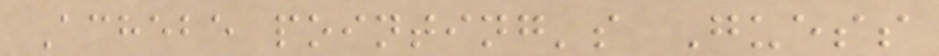Achebe pointing's Guess
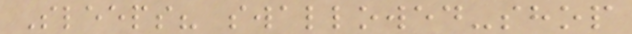Sleeps? swallowed-shop
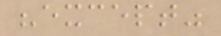"except"
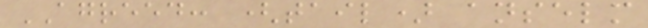AGREED: (tail) anselm
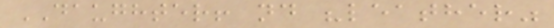DAUGHTER! nd "leather"
